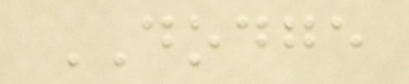DODGE
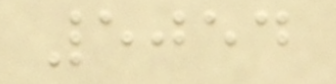5054
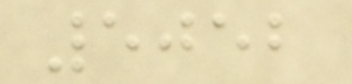5052
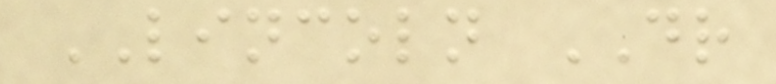LINCOLN DR
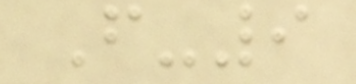F-9
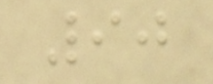90
